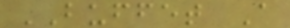BUFFET A
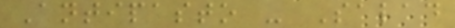Antipasto - Salad
